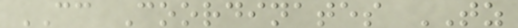CC Coordinates TZ
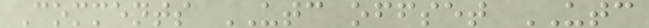Comments UTC offset UTC
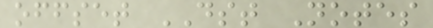offset DST Notes
